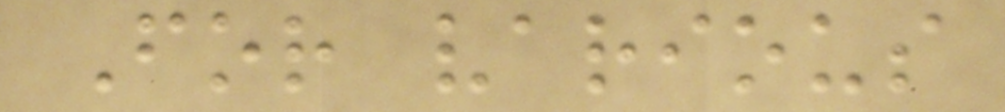For various
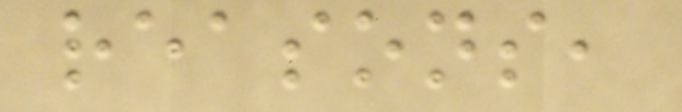reasons,
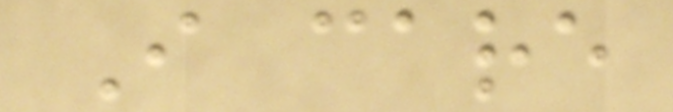I care
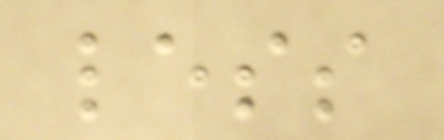less
